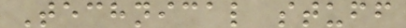Technical stuff
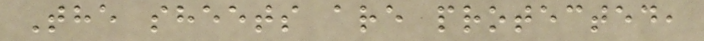The sheets are protected,
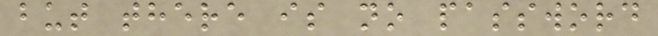but there is no password
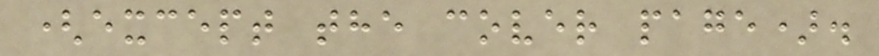(except the cover page).
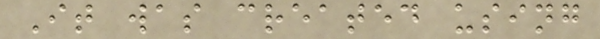It was created using
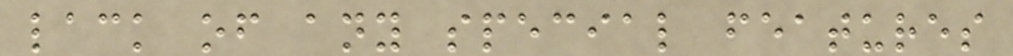lack of any special features
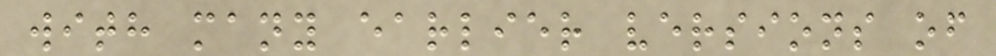with many earlier versions of
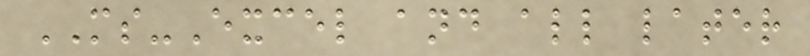MS-Excel and all later
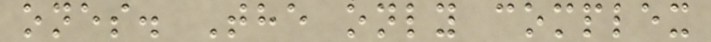ones. The only complex
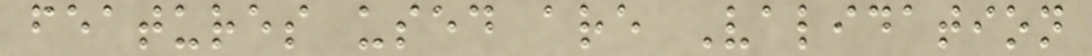features used are Validation
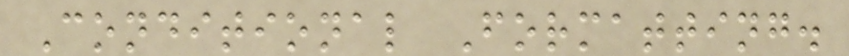Conditional Formatting.
